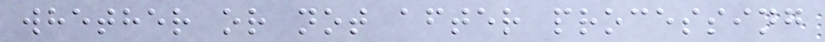whether or not after processing
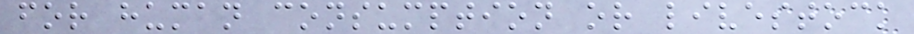for human consumption or livestock
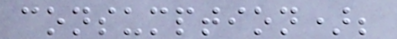consumption);
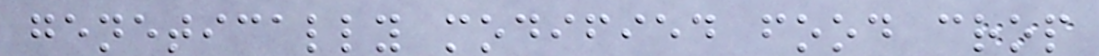genetically modified food crop
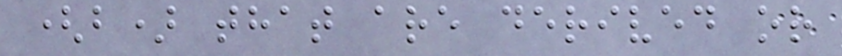(b) that are derived or
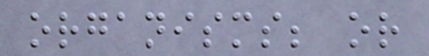organisms; or
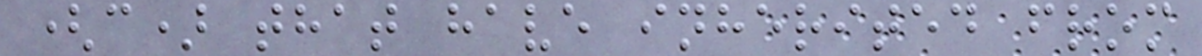(c) that have inherited from
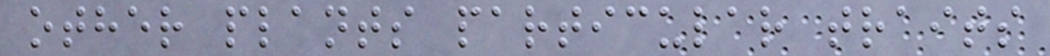other plants particular traits
